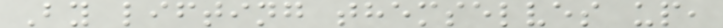By lifting themselves up,
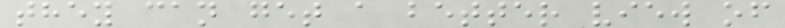they can get a better view of
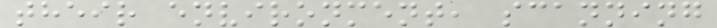their environment, scanning
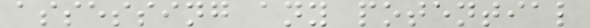assessing any potential
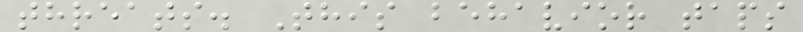threats. This behavior taps
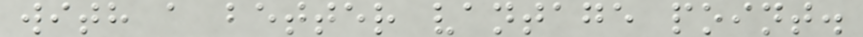with a better vantage point.
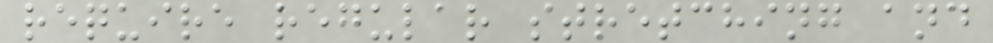require regular stretching and
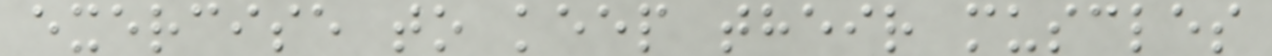exercise to keep their muscles
